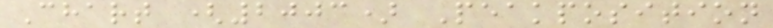Chart (2003) Peakposition
